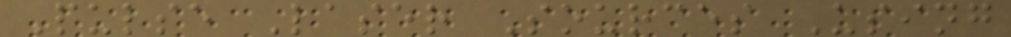Pulse Laser Sources Using
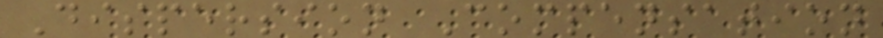Dispersion Compensation
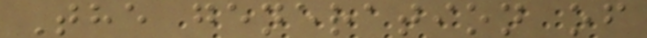The generation of
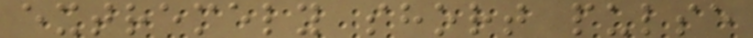extremely short pulse
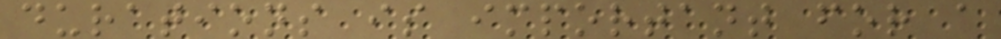durations is important for a
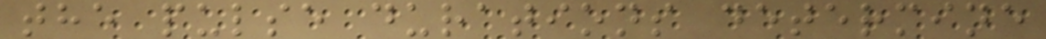the pulse durations determine
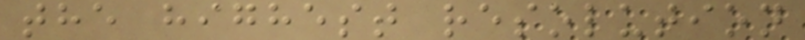the highest resolution
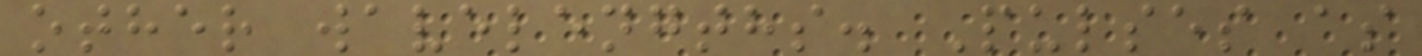other wavelengths. Pulses as
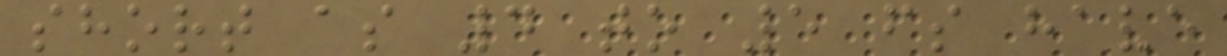short as 4 to 5 fs have
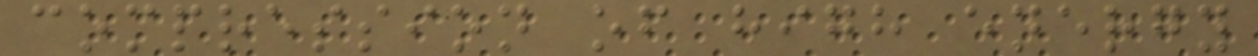compression of high energy
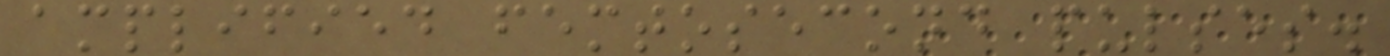amplified femtosecond pulses.
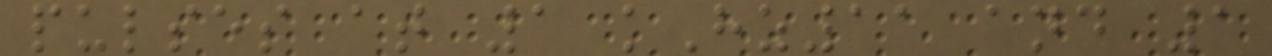pulses at 1 kHz11 and 1
